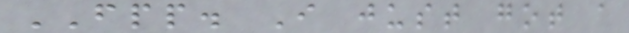FPP. I just got a
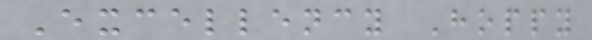Excellency Hoppy
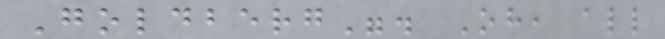Goldberg". Oh, all
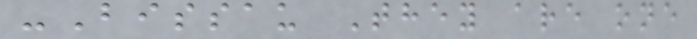-Bissau They are one
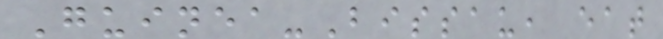Guinea-Bissau, eat
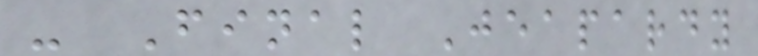- Final Jeapardy
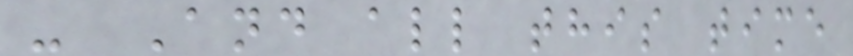- And all this time
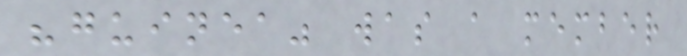"guinea" was a member
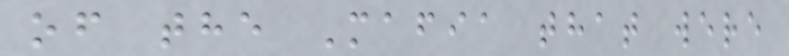of the Mafia that were
